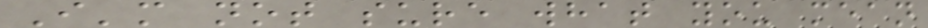I'm not sure what you mean
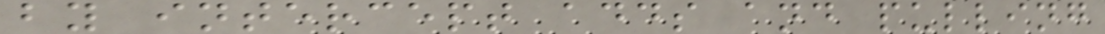by intercept adds and pulling
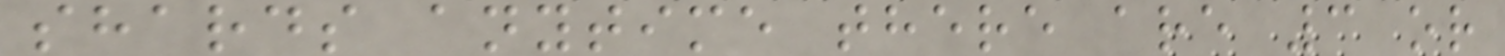shards anytime there are 3 or
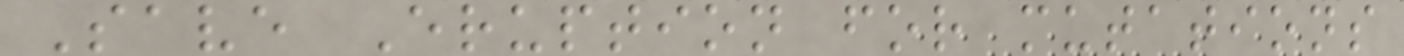Save Eruption for mutations
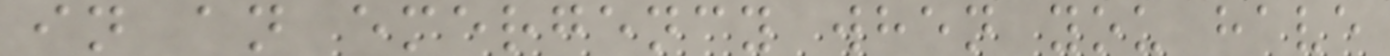in an emergency when you have
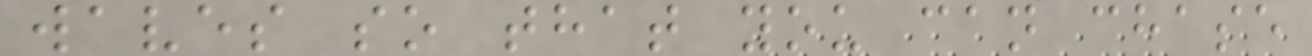waves so that you can chase
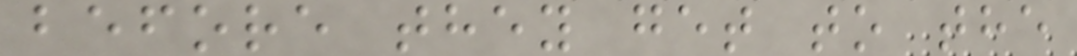before they get to the
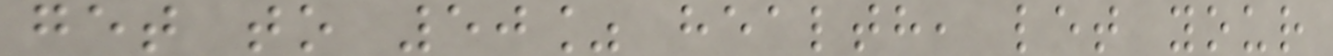get to 50% health, let your
